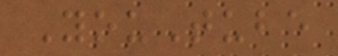YouTube
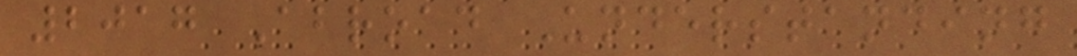2017 Abroad Understanding
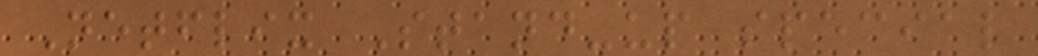Netflix Stand-up special
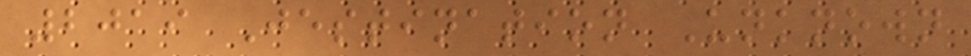2019 Jestination Unknown
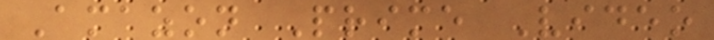Amazon Prime Video
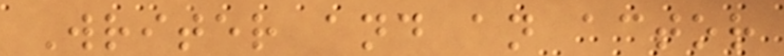Writer and an actor
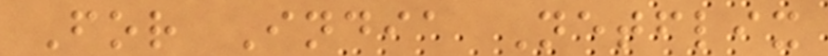For India Netflix
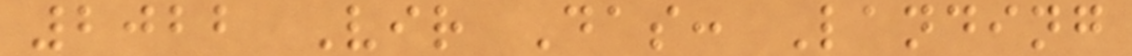2022 Vir Das: Landing
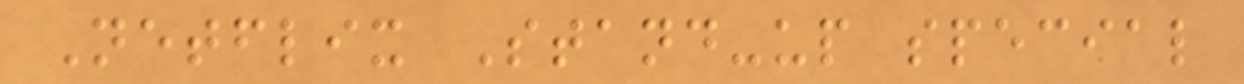Netflix Stand-up special
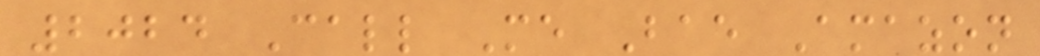2024 Call Me Bae Amazon
